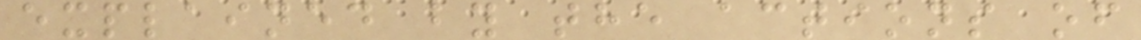explained by the actions of
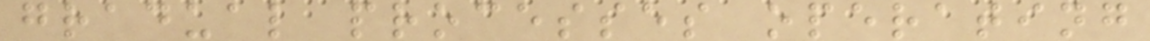gradual processes operating
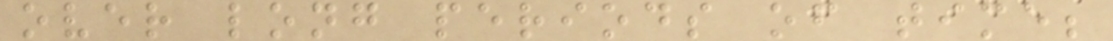over long periods of time;
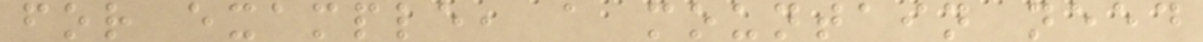for example, a mountain need
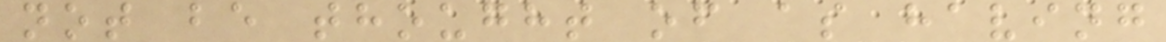not be thought of as having
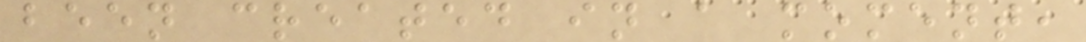been created in a moment,
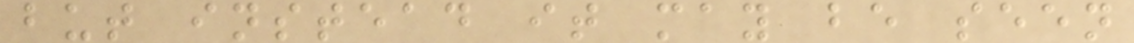but instead it may be seen
